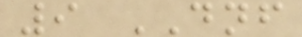9 DNF
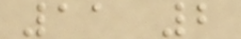11 2
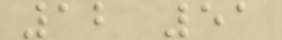12 51
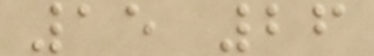15 26
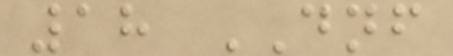18 DNF
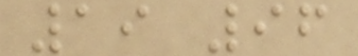19 96
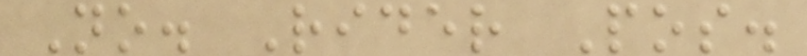No. Rider Pos.
